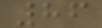86
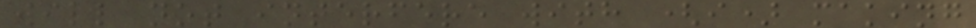will not interfere with (i) making
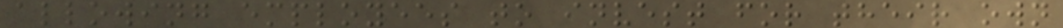allowing employees to invest for their own
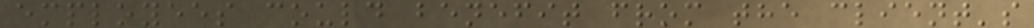employees could benefit from the client's
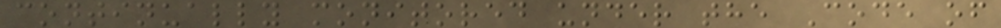continually monitored under the Code of
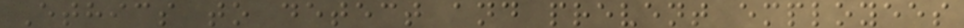Ethics to detect and prevent employees
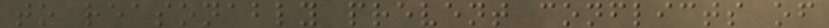to reasonably prevent conflicts of
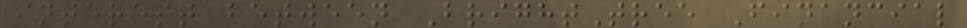interest between BrightTree Financial
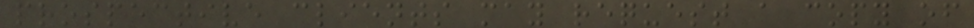prospective clients may request a copy of
